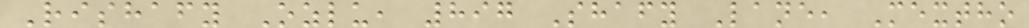Rishafy Ozlu, 897 Shafy Lane, Mextho
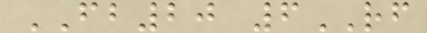FB20 6RF
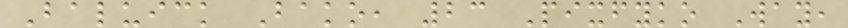Baluick Bako, 23 Pixfyko Way,
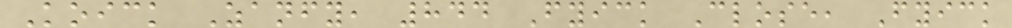Koick Zanfy, 844 Fyick Close, Fyick
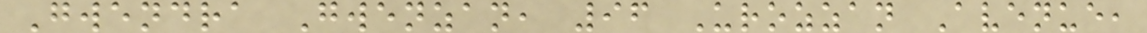Gwendra Gwenzan, 96 Urozzan Avenue,
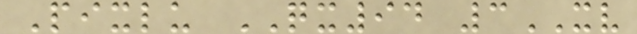Pixlu QX94 3XV
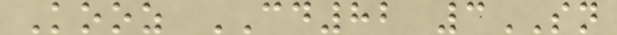Kooz CD82 3SN
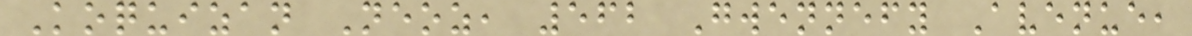Koquizan Neoz, 562 Gwennefy Avenue,
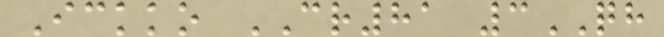Ickko CR81 3QH
